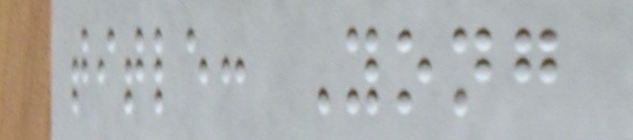title: Yong
